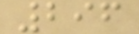296
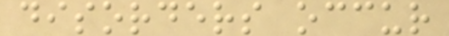disorders occur
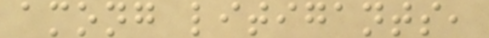among litigants,
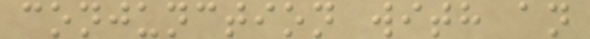conjunction with an
